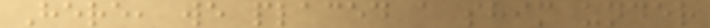Here, we placed a shim under
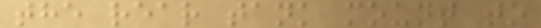the rear tank mount to
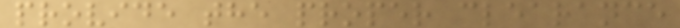provide the proper clearance
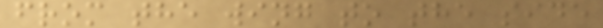from the wing to the side
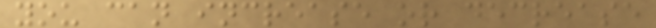you can increase or decrease
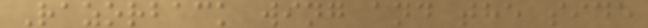Razorback wing and the side
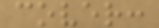cover:
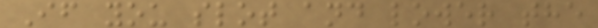If you slot and lower the
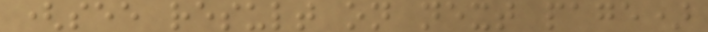(see result on next page)
